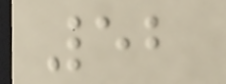52
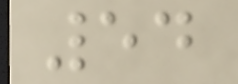54
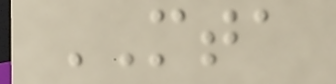MTA
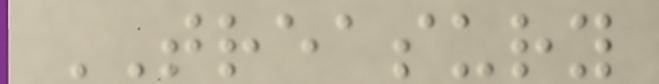TREASURY
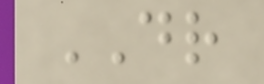DR
